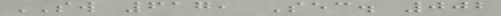SW 617, Sec. 002
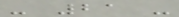- 21 -
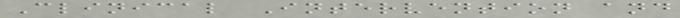Clinical Intervention and
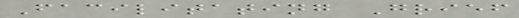Facilitating Grief
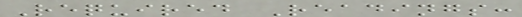Required Readings:
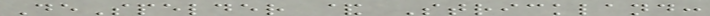DeSpelder & Strickland:
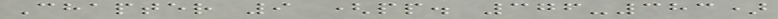Chapter 9 (pp. 376-383)
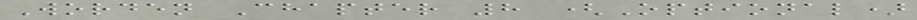Worden Chapter 8 (Optional)
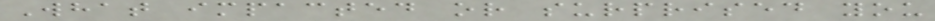What impacted or surprised you
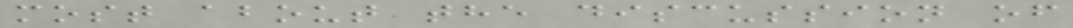most about the discussion of
